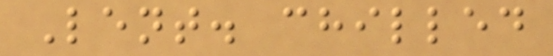Lent. chilled
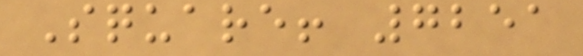Square! 7251
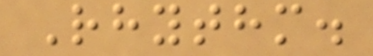Rhythm.
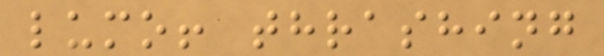lumo! thrashing
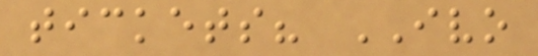tickets? IVO
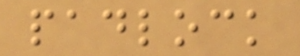padlock
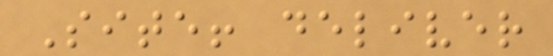Site! deliver
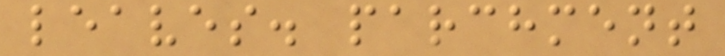leaves. parchment
